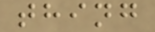thing
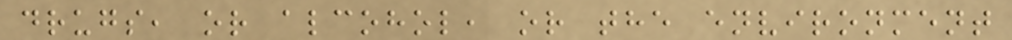drugs, or alcohol, or the environment
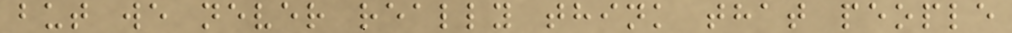but we never really think that people
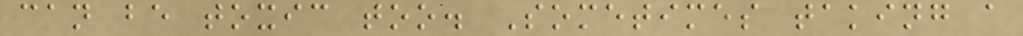can be toxic too. Sometimes taking a
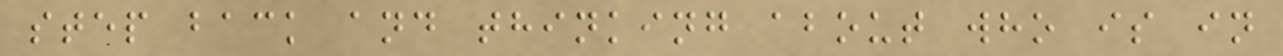step back and thinking about who is in
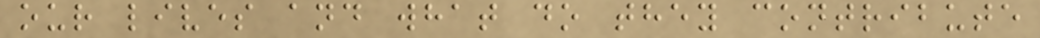our lives and what do they contribute
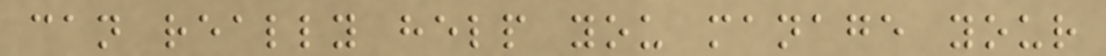can really help you manage your
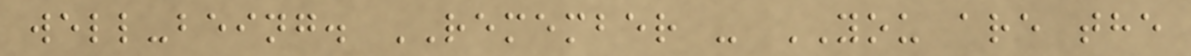well-being. REMEMBER - YOU are the
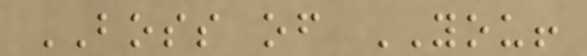BOSS of YOU!
